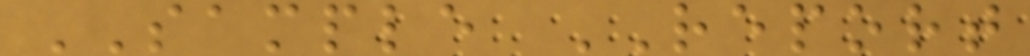SAMPLE REPORT
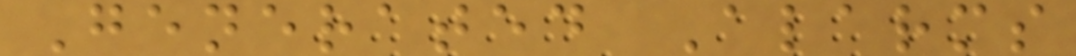Generated Alarms
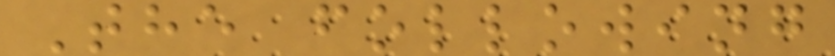The following
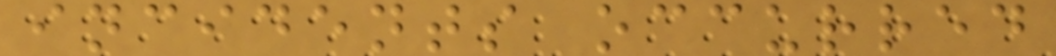incidents occurred
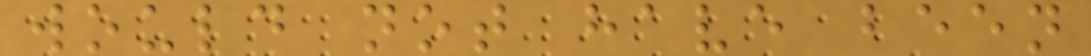would not have been
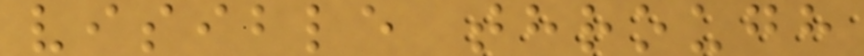visible through
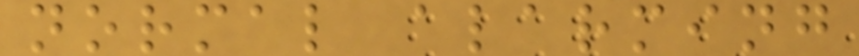normal alarming
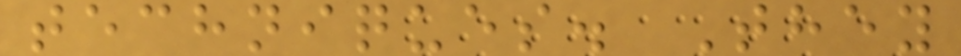techniques. They
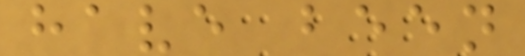have been
